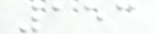153
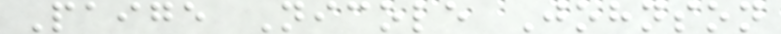Paige Nicole Johnson
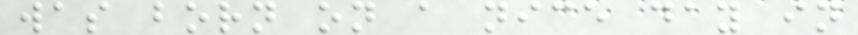was born on a nice day in
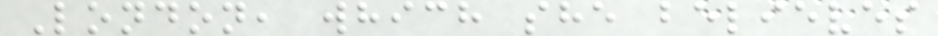London, which she believes
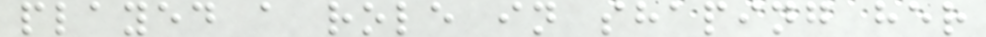played a role in shaping her
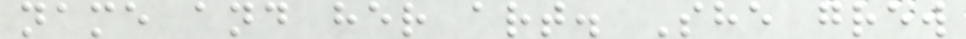name and her art. She grew
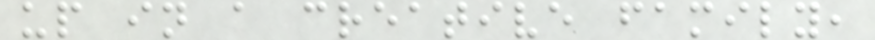up in a creative family,
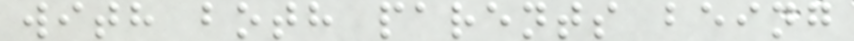with both parents being
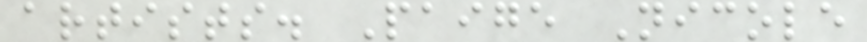artists. Paige Nicole
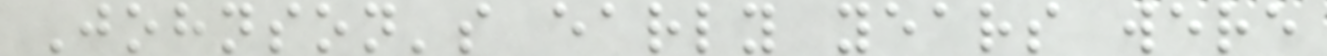Johnson's early years were
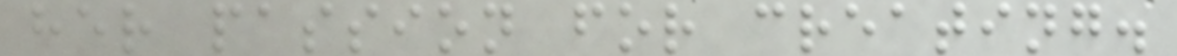her passion for creating.
